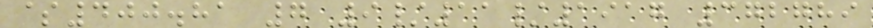$400.81 7 9/11/1917 372789
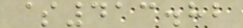$413.82
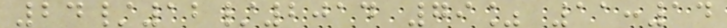24/12/2014 79% 11:14
